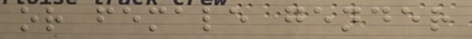or female gender
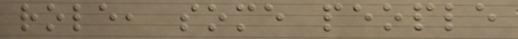role, some people
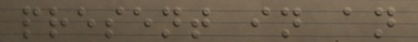present in an
